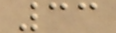33
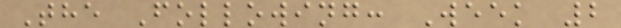The Following: Week 2
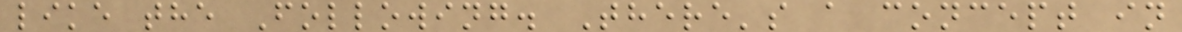like the Following. There's a concept in
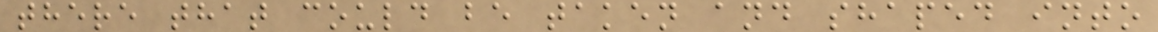there that could be taken and shaped into
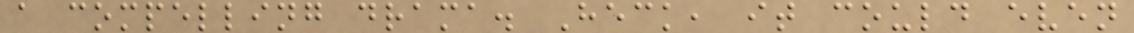a compelling drama. Heck, it could even
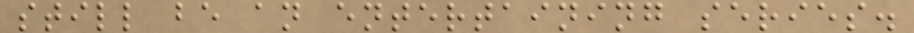still be an entertaining series.
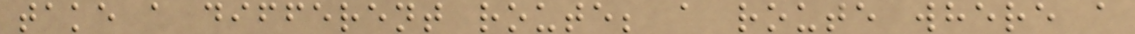take a different route; a route where a
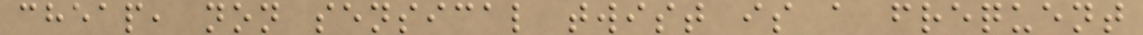cheap, non sensical twist is a frequent
